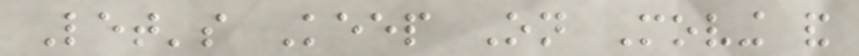Let's Keep On Moving and
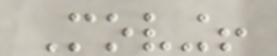Moving!
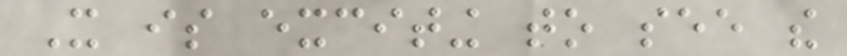It is exciting to see the
